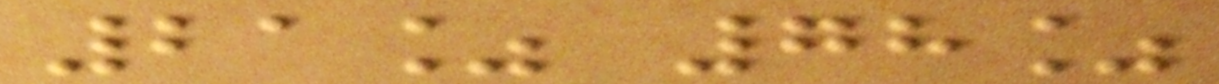21% 78%
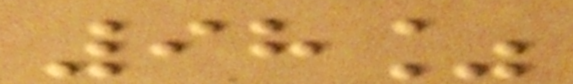98%
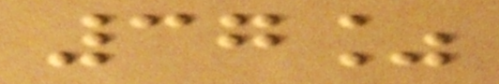37%
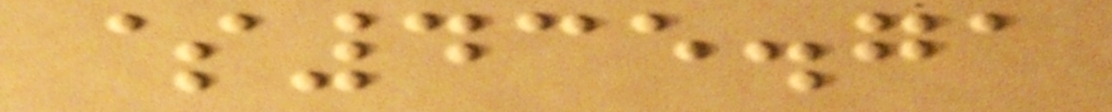$435.71
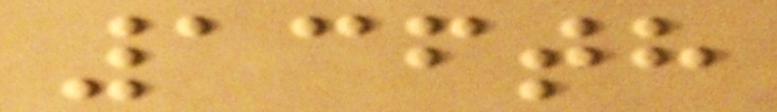136th
